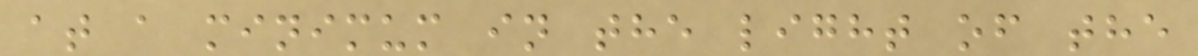at a minimum in the light of the
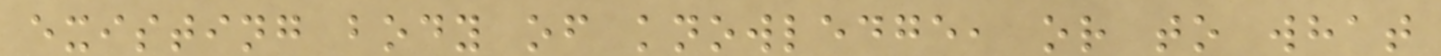existing body of knowledge, or to what
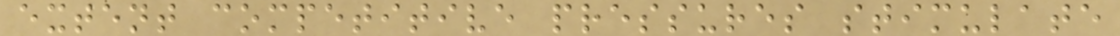extent competitive pressures stimulate
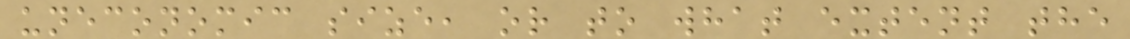uneconomic size, or to what extent the
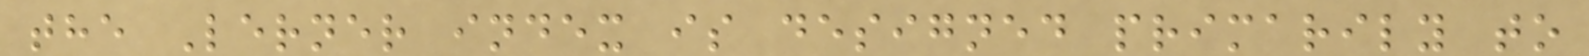the Lerner index is designed primarily to
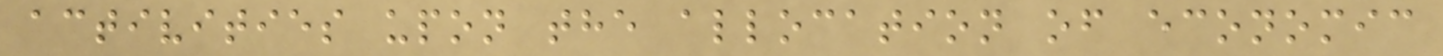activities upon the allocation of economic
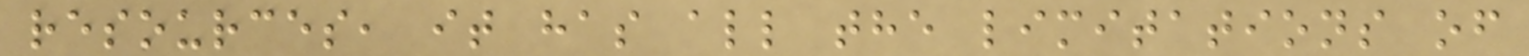resources, it has all the limitations of
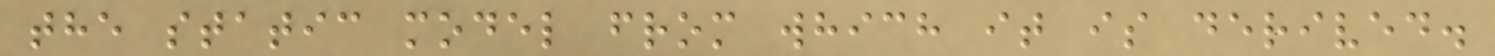the static model from which it is derived.
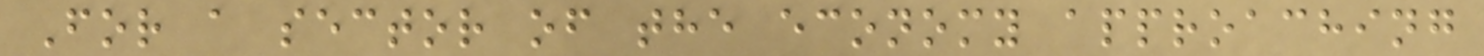For a sector of the economy approaching
